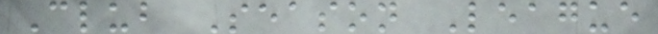Club Season League
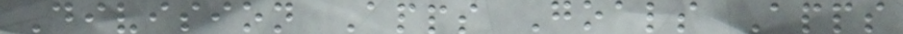Division Apps Goals Apps
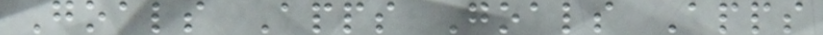Goals Apps Goals Apps
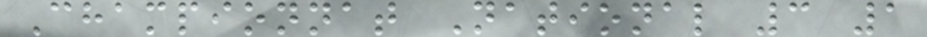Championnat National 3 1
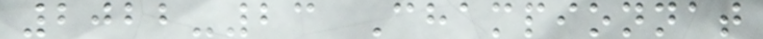2022-23 Championnat
